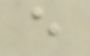e
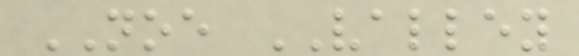NOE VALLEY
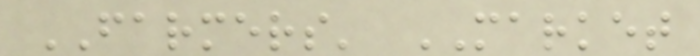FARMERS' MARKET
